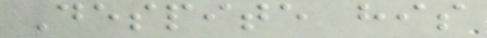Despite his
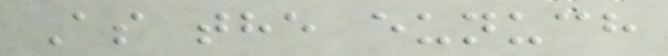As the eunuch
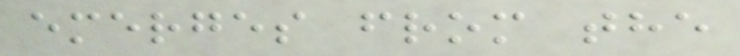emerges from the
